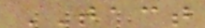TACT
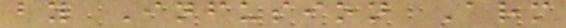by Infusion Arm
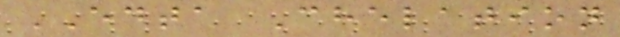EDTA Chelation
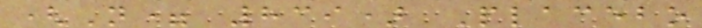(N= 839) Placebo
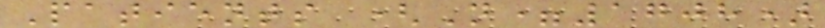Patients (N=1708)
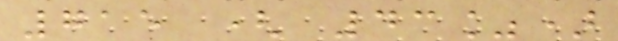715 ( 43%)
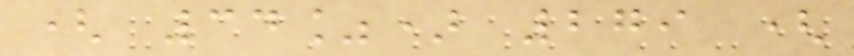( 34%) 279 (
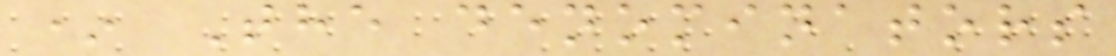* The denominators
